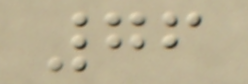76
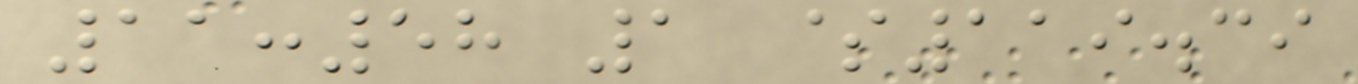11:58 1 $119.39
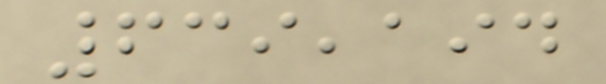639,194
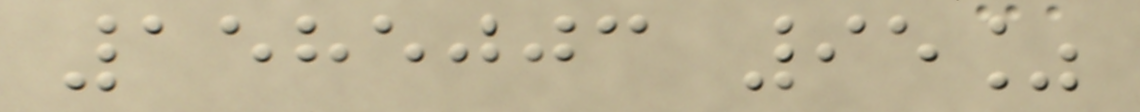1585003 95%
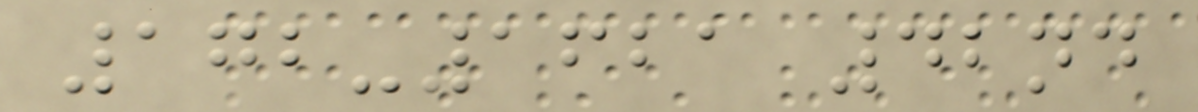172-1621 42nd
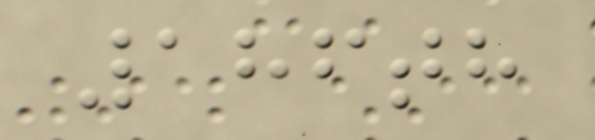186th
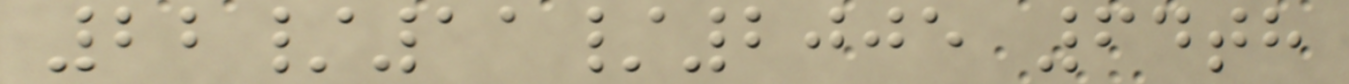22/11/2005 64th
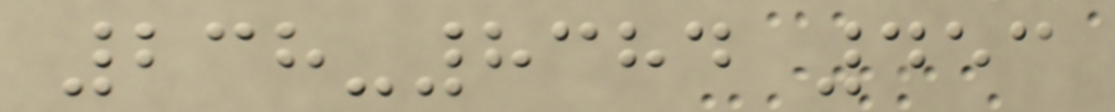238-8384 453
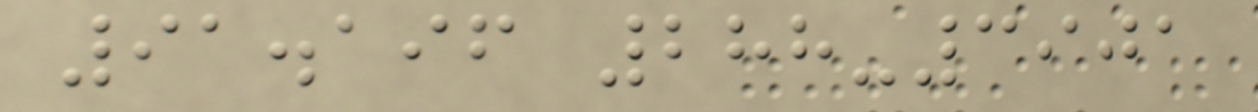91.196 288-3901
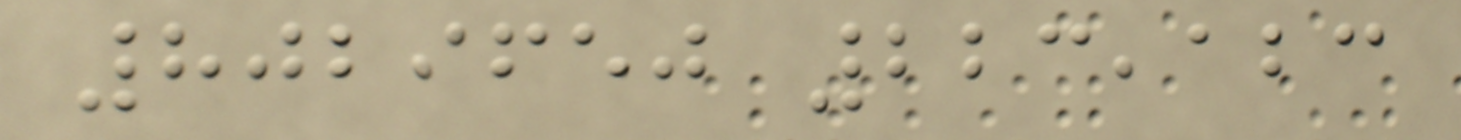8029650 223,123
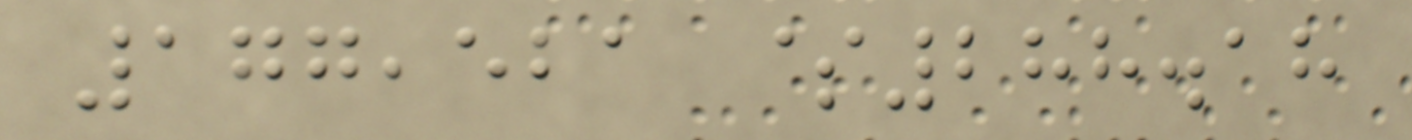177,521 $288.18
